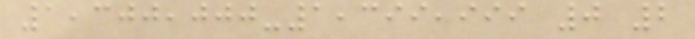1,300,000-1,399,999 0 2
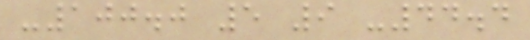-100.0 5 9 -44.4
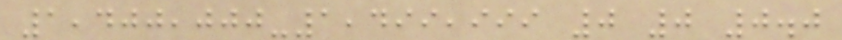1,400,000-1,499,999 0 0 0.0
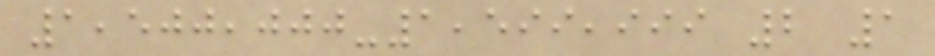1,500,000-1,599,999 2 1
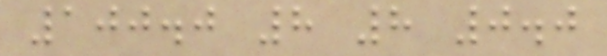100.0 8 8 0.0
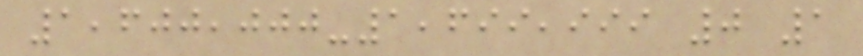1,600,000-1,699,999 0 1
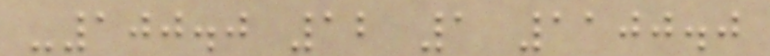-100.0 12 1 1100.0
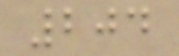204
